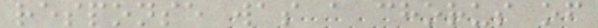response was a chorus of
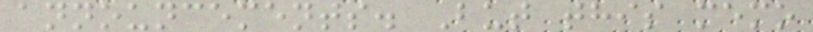announcements. But this memo
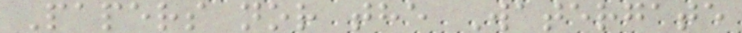Papers nor the Watergate
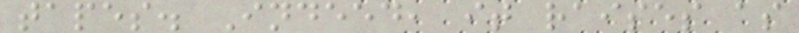tapes. Indeed, it raises as
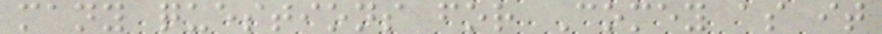many questions for Comey as it
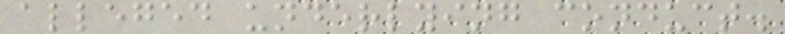alleged underlying conduct.
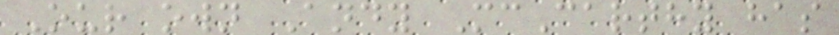Our own Andy McCarthy has
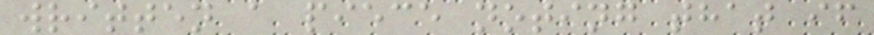written a piece noting that if
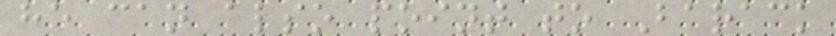he can also point to Barack
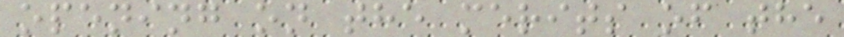opening on the merits of the
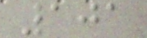101
